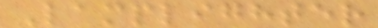Lamplighter
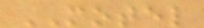MOTEL
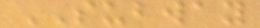SUBWAY
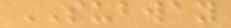SUBWAY
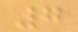7
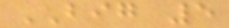BIG 5
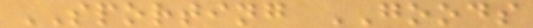SPORTING GOODS
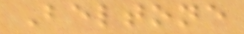Beltone
